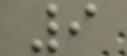9
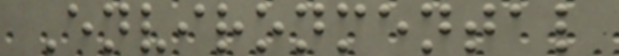Environmental
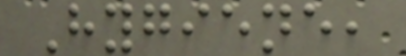Hygiene,
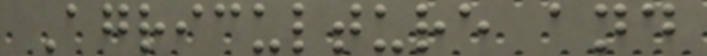Agriculture and
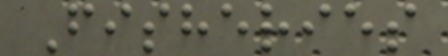Fisheries
